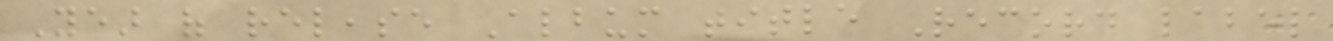Year of release Album title Record label
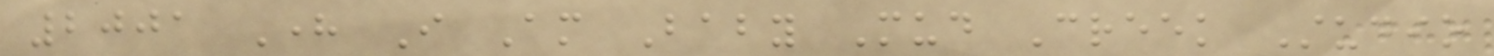2001 Here I Am Baby Mud Creek Studio
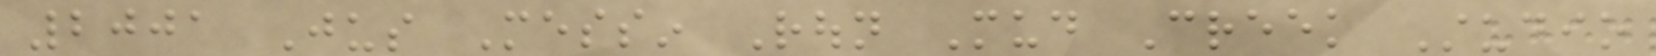2001 Jus Messin Roun Mud Creek Studio
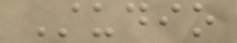Studio
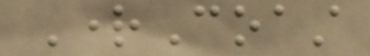RightCoast
